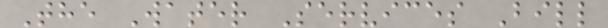The Water Services Bill
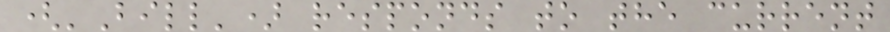('Bill') responds to the current
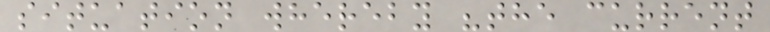situation whereby "the current
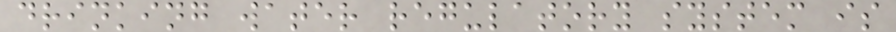drinking water regulatory system is
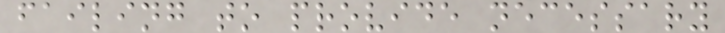failing to provide necessary
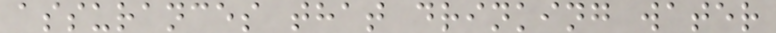assurances that drinking water
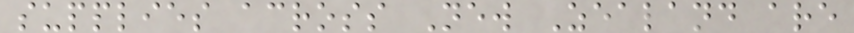supplies across New Zealand are
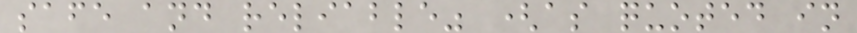safe and reliable" (as quoted in
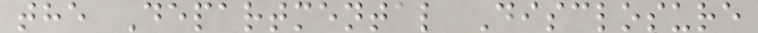the Departmental Disclosure
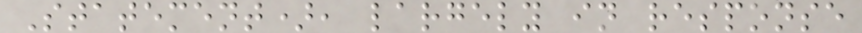Statement), largely in response
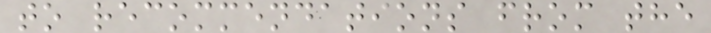to recommendations from the
